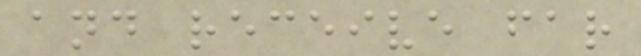and receive far
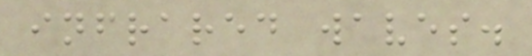infrared waves.
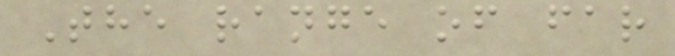The range of far
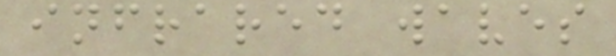infrared waves
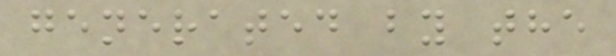generated by the
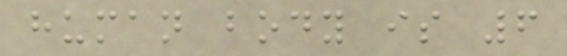human body is 6
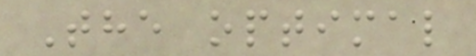The optimal
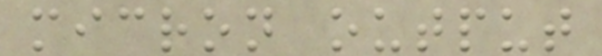micron output
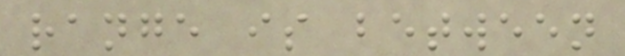range is between
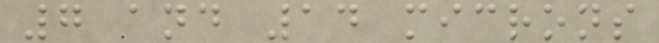7 and 14 microns
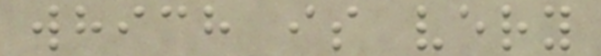which is very
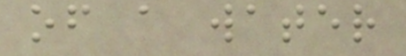of a water
